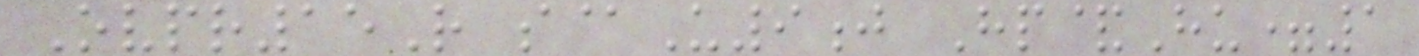Ovpr15R s@U9j Hp&Hu=1
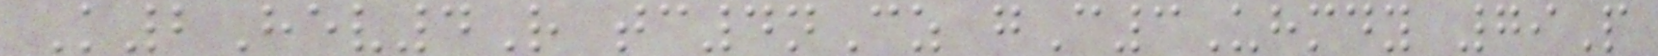K2Hev4R tc4nCz gC3Uhmdy 79P
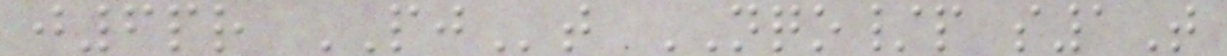j6pr PJt NQO/p s1T
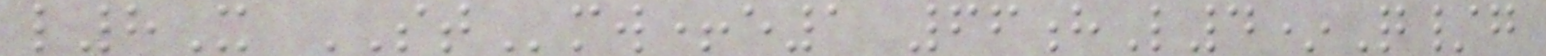l8X STmw+e1 66hL4*Q/g
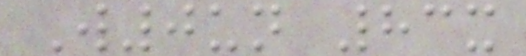W0un 83x
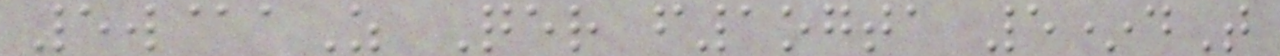5w@aZ Qer f1ogta 5*dT
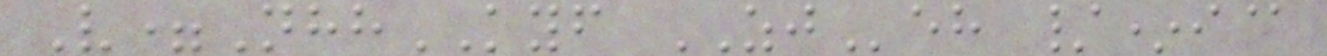V=NhhKYF ZJeh /*i@
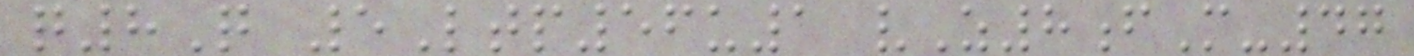q8Q 5Ltp56u1 vZ8fM-47
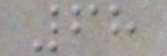68
